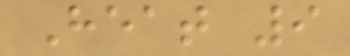Heat 9
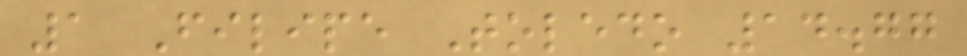1 Filipe Toledo 14.77
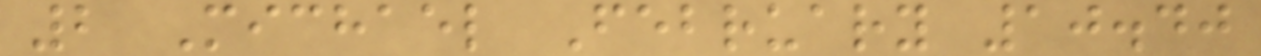2 Michael February 10.40
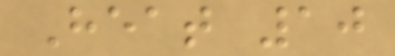Heat 10
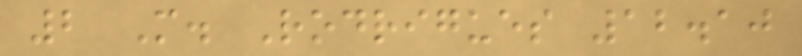2 M. Rodrigues 12.10
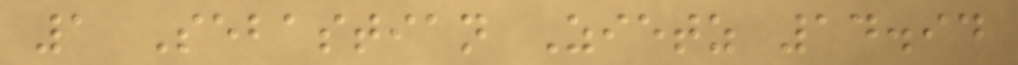1 Sebastian Zietz 14.94
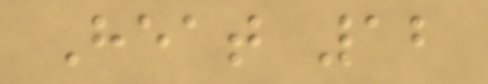Heat 12
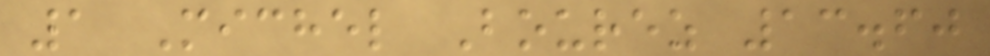1 Michel Bourez 13.60
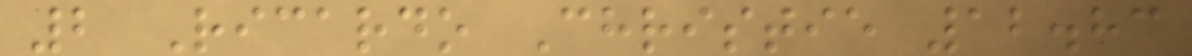2 Ricardo Christie 12.83
